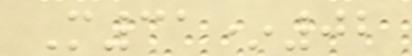M31*02
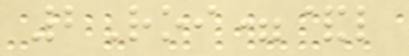2Roi=&l
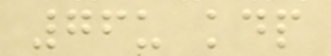76u kdp
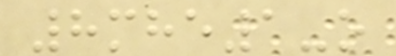8mhe1-o
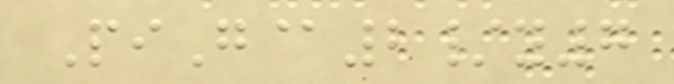PiG@2/y7
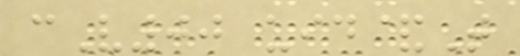cV00 uid&T
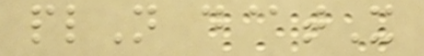plN d@tX
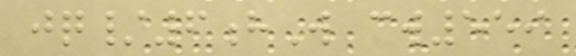jq/6hW cw559
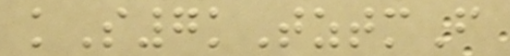kS7kTztmF
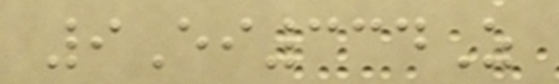9Ei334Z
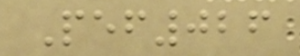Pef026
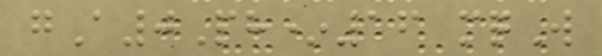gA0Ph*16 mqW
